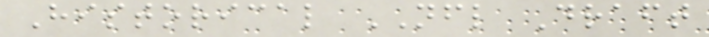Historical NFL Draft
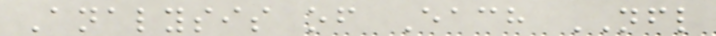Analysis of Each NFL
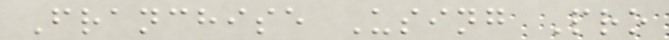Franchise Using Pro
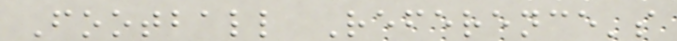Football Reference's
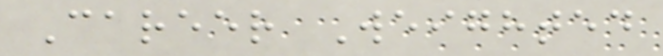Career Weighted
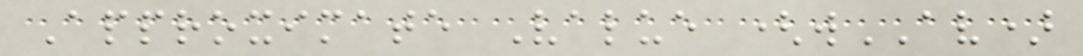Approximate Value (wAV)
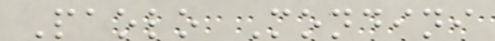Paolo Mondini
